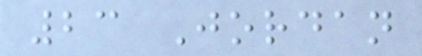23 Jordan
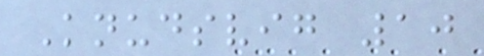Knudsvig 10
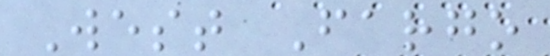West Fargo
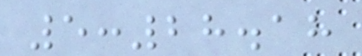5:28.18
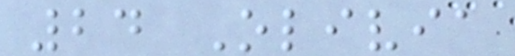24 Olivia
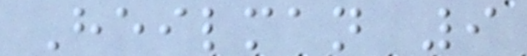Heilman 9
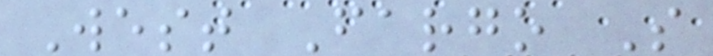West Fargo S
